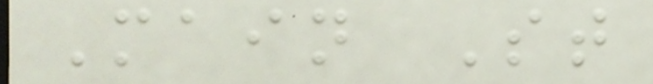Main St
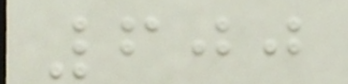600
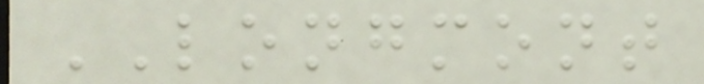LONGMONT
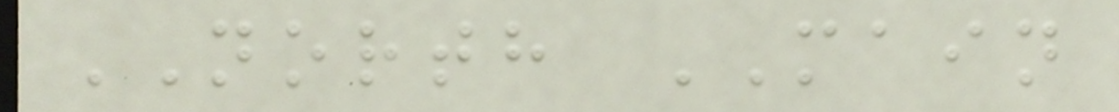NORTH MAIN
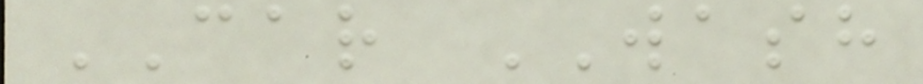CAR WASH
